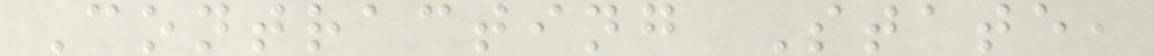Contracting State,
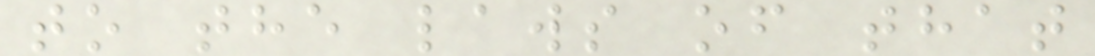to the laws of that
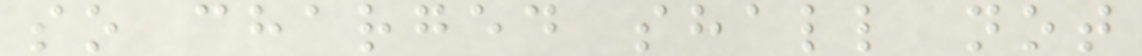so charged shall not
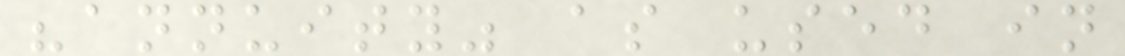"annuity" as used in
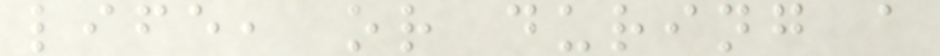life, or during a
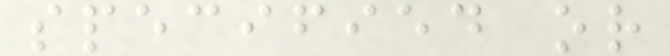specified or
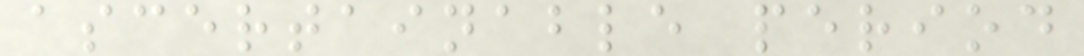ascertainable period
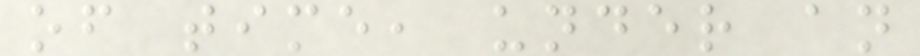of time, under an
